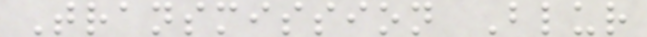Transmission Blur
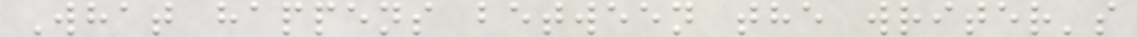What happens between the writer's
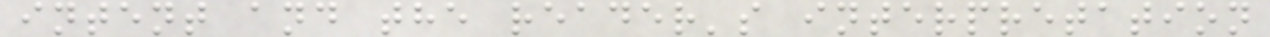intent and the reader's interpretation
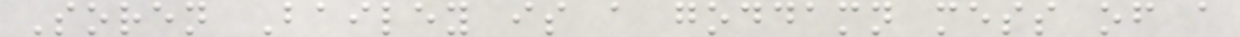Soren Bailey is a goddamn mess of a
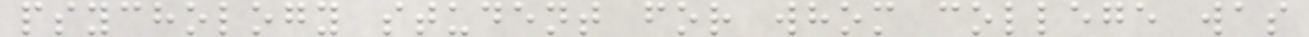psychology student for whom college was
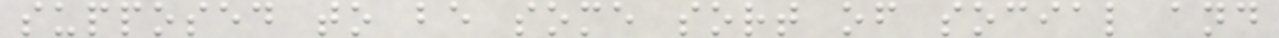supposed to be some sort of social and
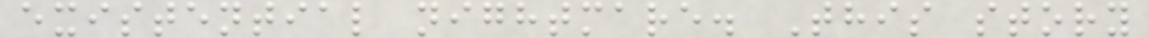existential nightmare. This story
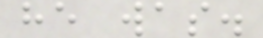he was.
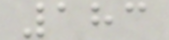183
